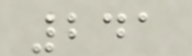241
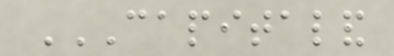CAPITALAND
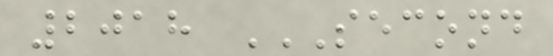2018 SECOND
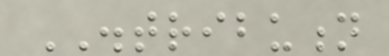DISTRIBUTION
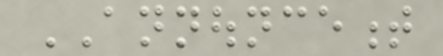ANNOUNCEMENT
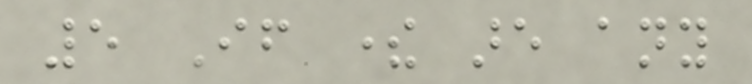5 If there are any
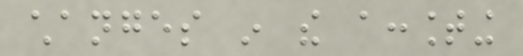changes in the accounting
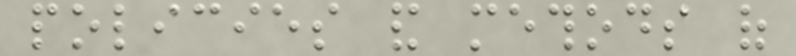policies and methods of
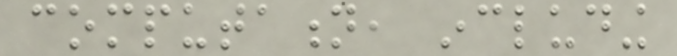computation, including
